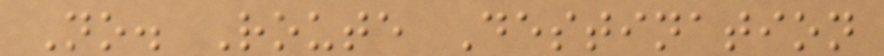No. Route Destination
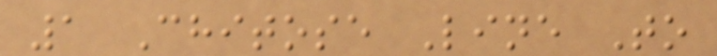1 Chitose Line To
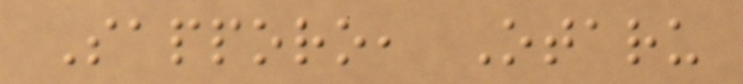Sapporo, Otaru
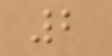2
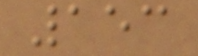153
